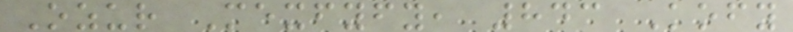Ozur Mexfyfy, 843 Kofy
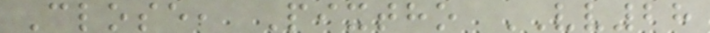Close, Pixtho VV28
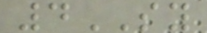4SY
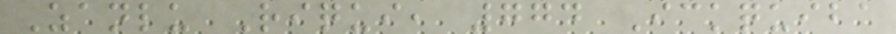Zanlu Riqui, 774 Ickquiba
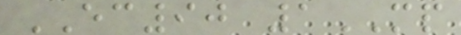EC90 1MP
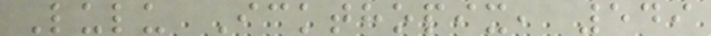Lulu Ickthopix, 549
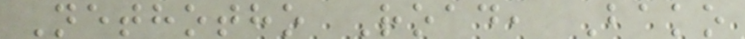Nethotho Road, Bako
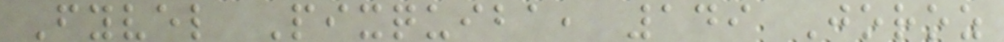Fyvel Pixquiba, 149 Joroz
